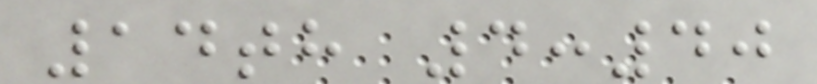14th 4:40
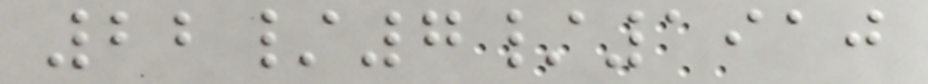22/7/1910
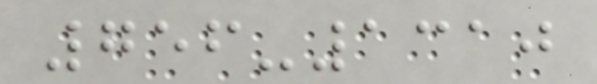756-1310
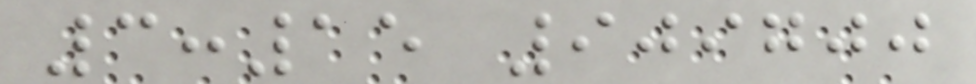3:15 909700
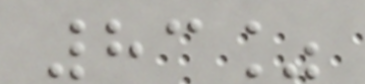83%
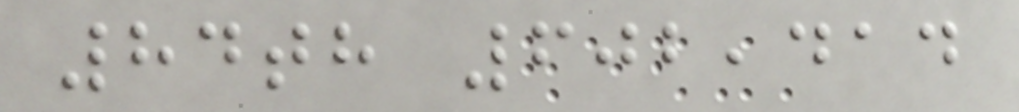84th 602,414
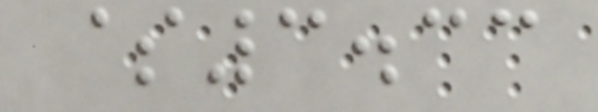$3.33
